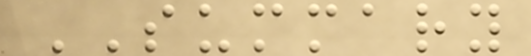SUMMARY
